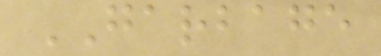GARBAGE
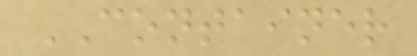CONTAINER
